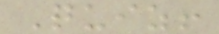Quiz!
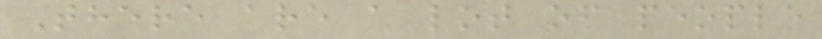There are a lot of people
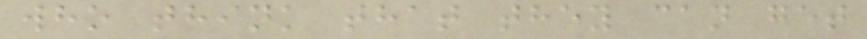who think that they can get
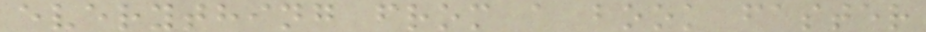everything from a book faster
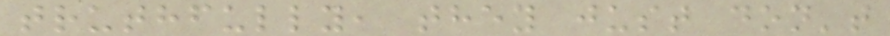truthfully, they just don't
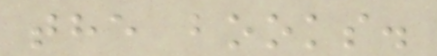the books.
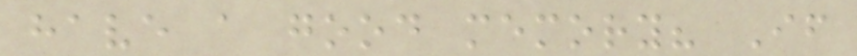have a good memory? If
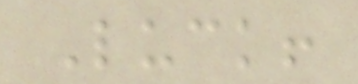Luck!
